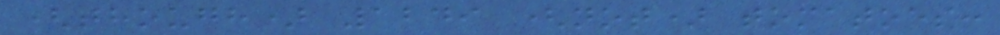(though) 1249 (not) tomatoes:
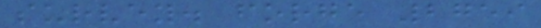survey. forge 2759
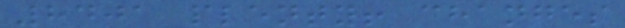8401 plenty! changes
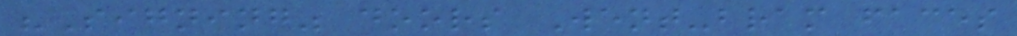"Signing" doors Went-bram faces
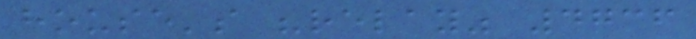house's "relay" 4736
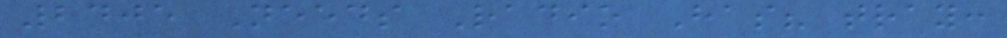2405 Needs Radio Has? tray:
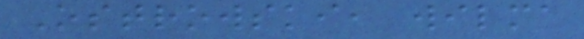Ostrowski, wilma
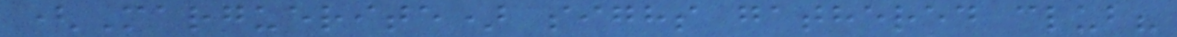(Marguerite) sighs gathered club?
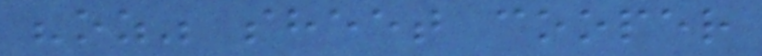"oz" sheet cooper
